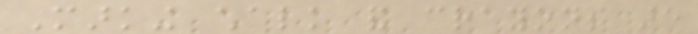Marking chalk and crayons are
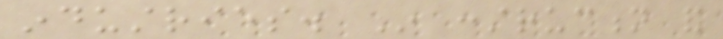industries. In construction and
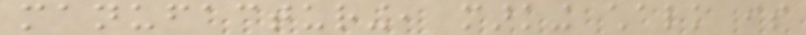manufacturing, marking chalk is
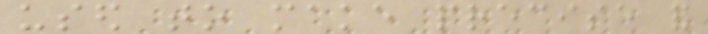used to make precise and
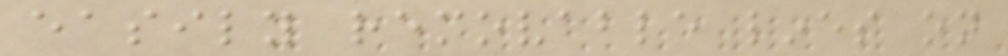easily removable lines on
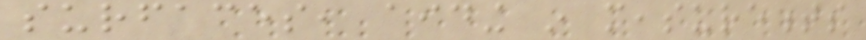surfaces, aiding in measurements
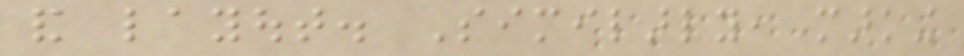and layout. Similarly, marking
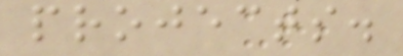projects.
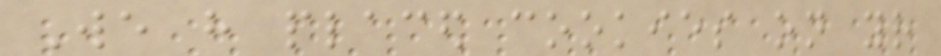We have placed cookies on your
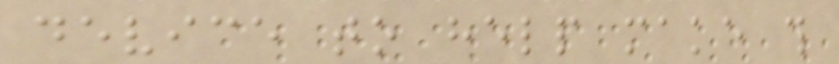device to help make this
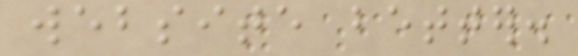website better.
